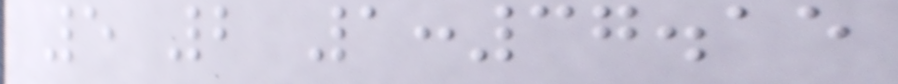5 2 1:37.15
